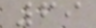69
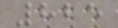825
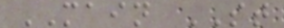MAIN ST
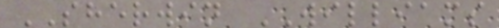SHERWIN WILLIAMS
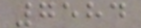7584
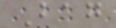Bag
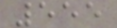555
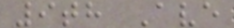9th Ave
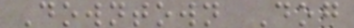Downtown Dog
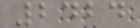2424
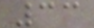33
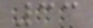33
